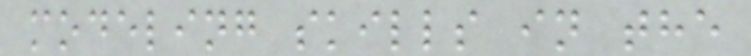modeling skills in the
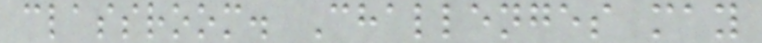classroom. Challenges may
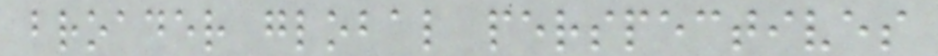broader global perspectives
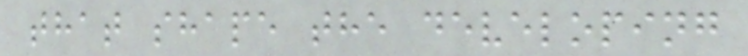that shape the developing
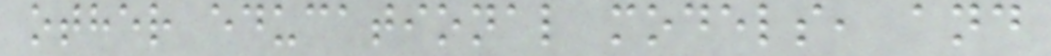other educational models, and
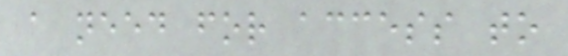a need for access to
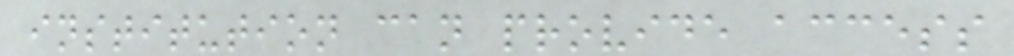institution can provide access
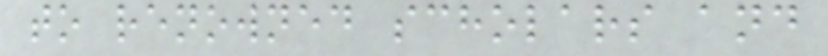to renowned scholars and
